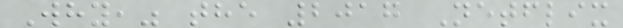Why," the 2017 Netflix
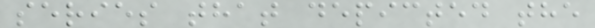series that depicted the
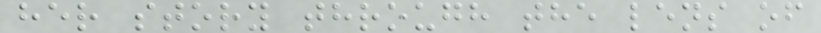her story through the lens of
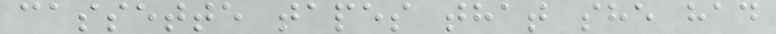cassette tapes that she had
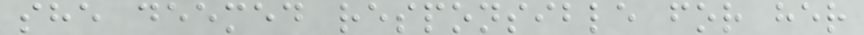she deemed responsible for her
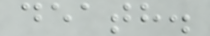death.
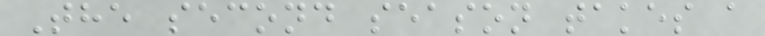The second season takes a
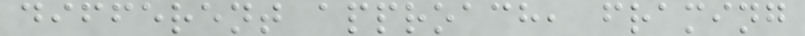different approach, framing
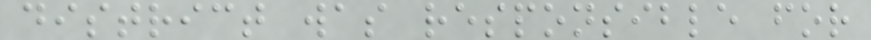district was responsible for
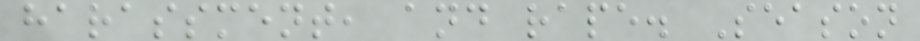harassment, and rape. Season
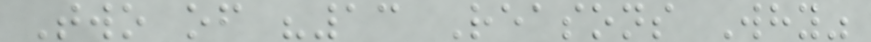Two of "13 Reasons Why"
